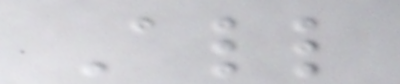All
